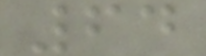64
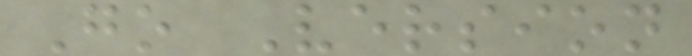Go Version
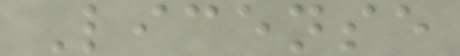License
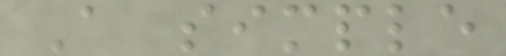A simple
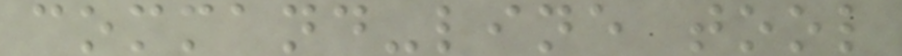command-line tool
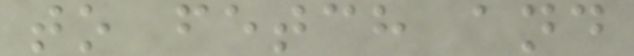to fetch and
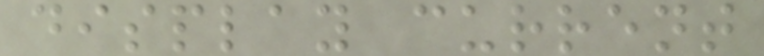display current
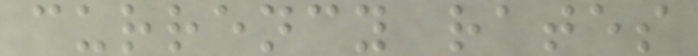currency rates
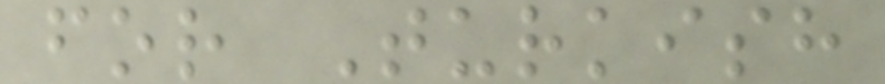for Turkish
